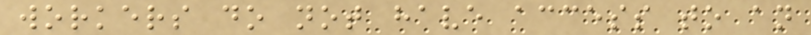workers do not have access to an
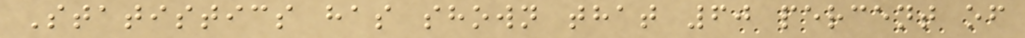Statistics has shown that 60 percent of
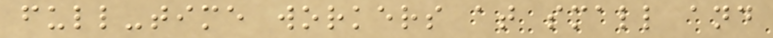full-time workers at small and
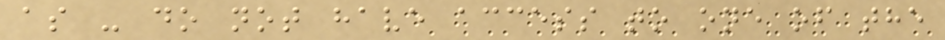as - do not have access to one of the
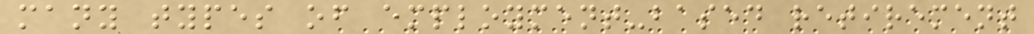many types of employment-based retirement
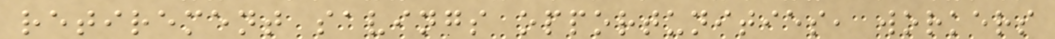retirement savings opportunities, workers
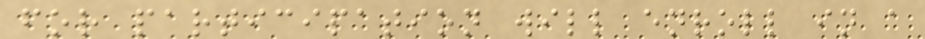for participation will enroll in a
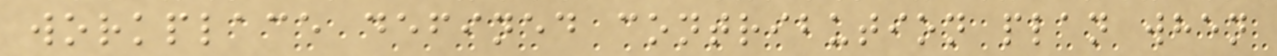workplace defined contribution plan when
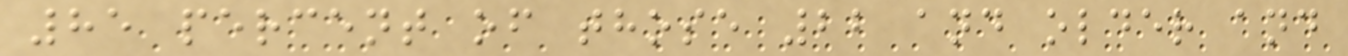85 percent of those 22 and older and
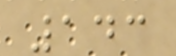143
